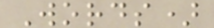Words)
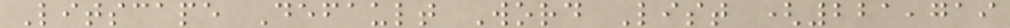Litscape Default Word List (221,719
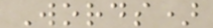Words)
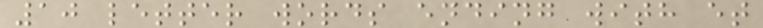10 letter words ending with et
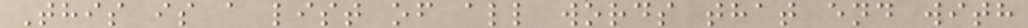This is a list of all words that end with
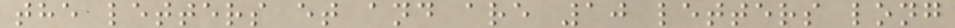the letters et and are 10 letters long
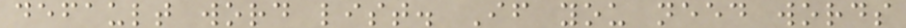default word list. If you need words
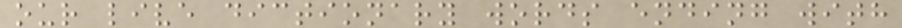our live dictionary words ending with
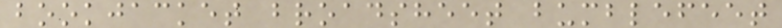bookjacket broadsheet bumblefeet
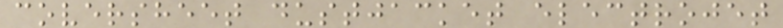coversheet dustjacket electrojet
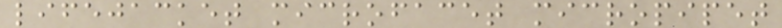lifejacket microfacet micropipet
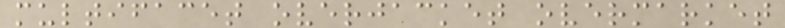multifacet overjacket overmarket
